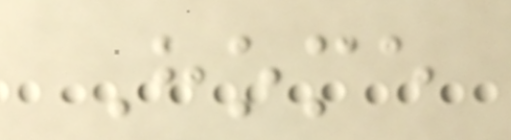Home
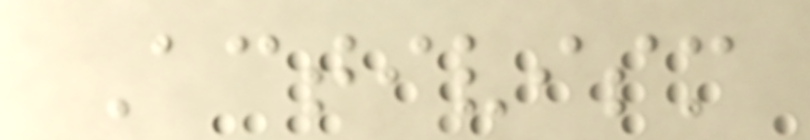Activism
